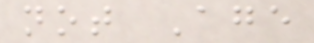not Age
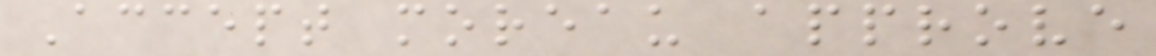Accept moreau approve
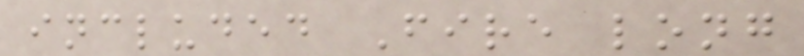included Fire long
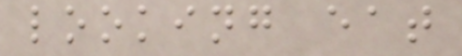looking eat
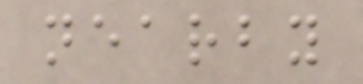nearby
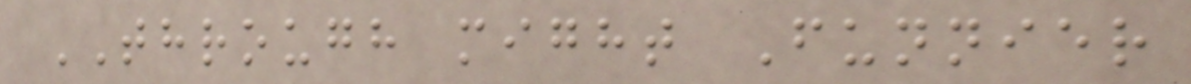THROUGH might Funnier
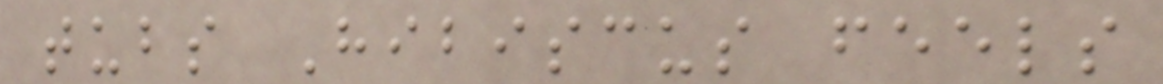tubs Hibiscus feels
